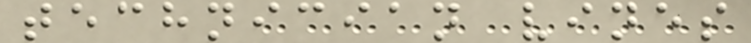technician vines
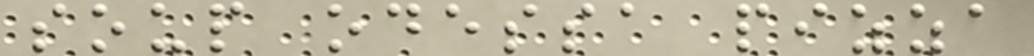soup odessa pizza
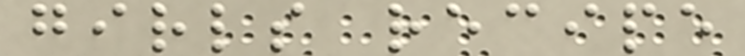girls recipe
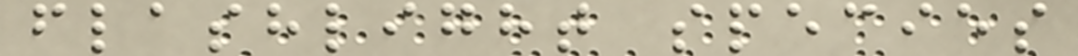flashlight species
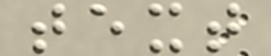text
